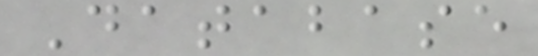Database
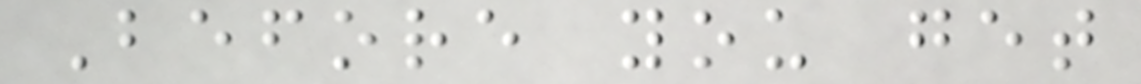Before you get
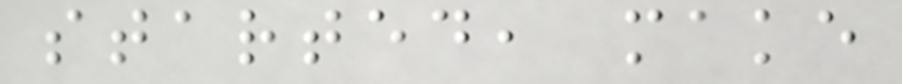started, make
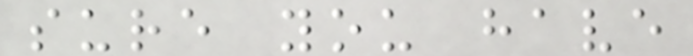sure you have
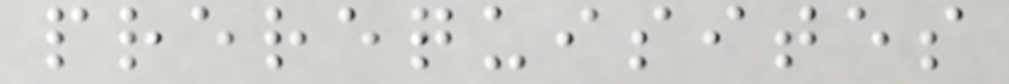prerequisites
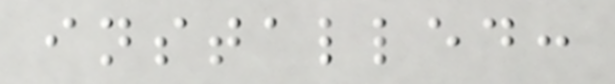installed:
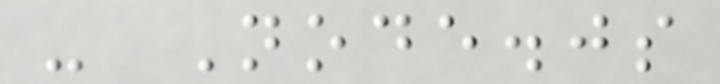- Node.js
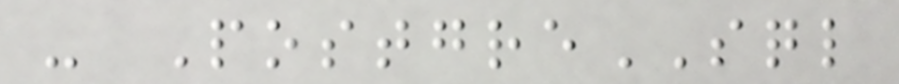- PostgreSQL
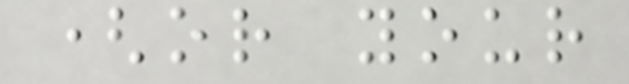(or your
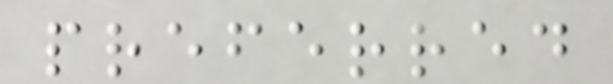preferred
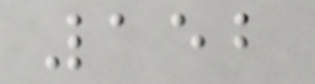152
